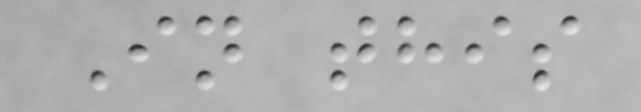In this
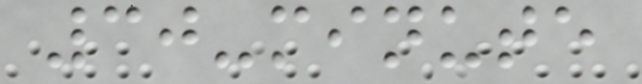30-minute
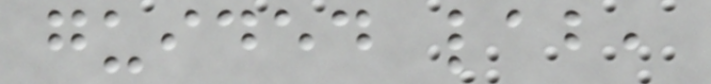guided lab,
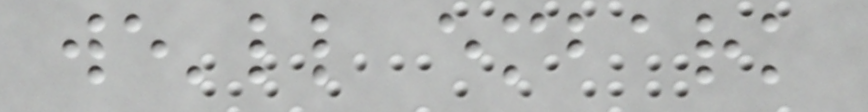we'll embark
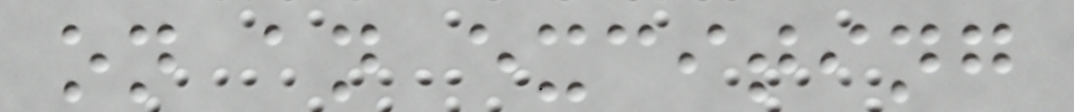on an exciting
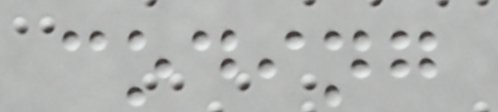coding
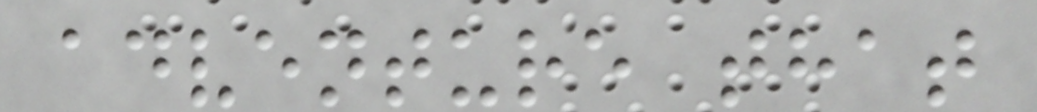adventure that
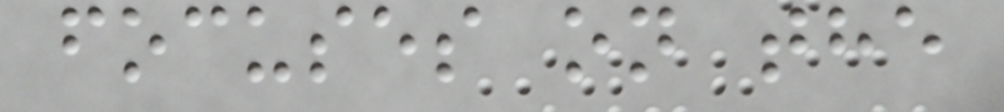focuses on the
